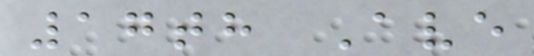17th Ave
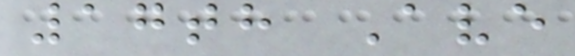17th Ave
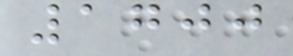1700
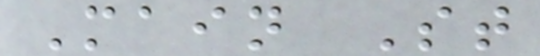Main St
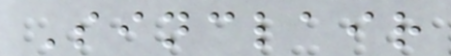Sinclair
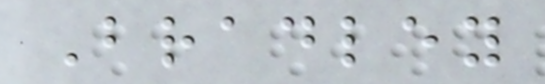Bradley
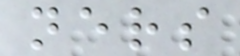ners
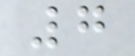7
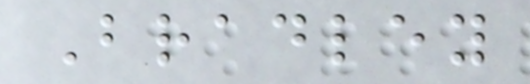Bradley
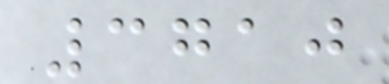3710
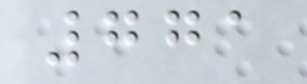771
